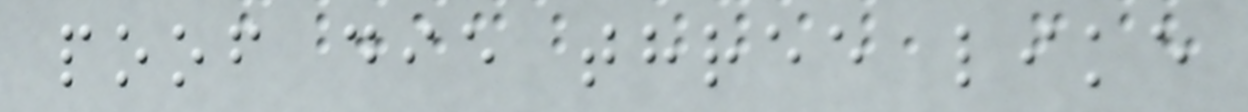poof die three like
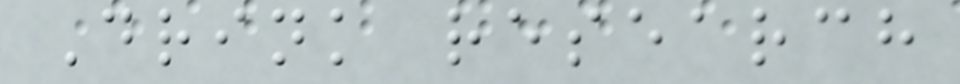Drink research
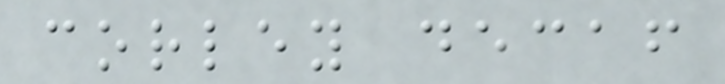corley decaf
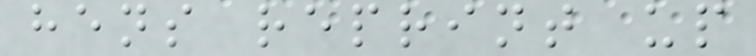hens reprint up
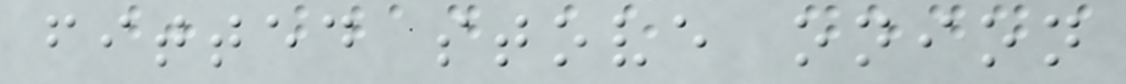fitted stove onion
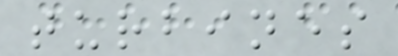turbines
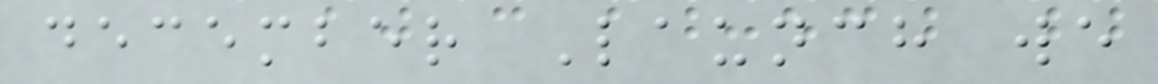december Launch we
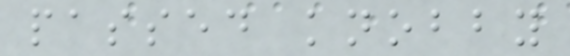passed knobby
